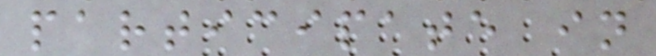participate in
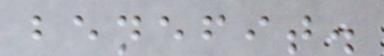benefit.
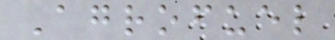Agrofuel
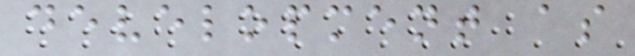development as
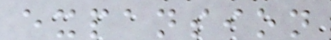expansion
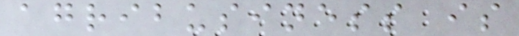agribusiness is
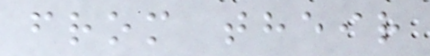from their
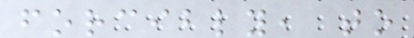forcibly, to
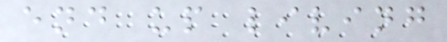end up living
